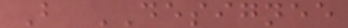B DESIGNEE
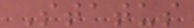Status
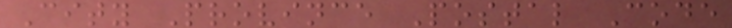City Province Postal Code
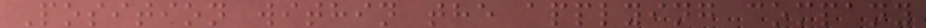Position within the applying company
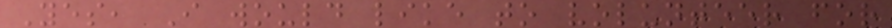Yes, I would like to volunteer for
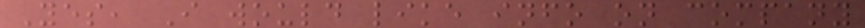Yes, I would like info on company
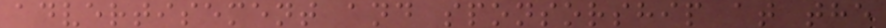advertisement and sponsorship at the
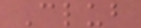Club
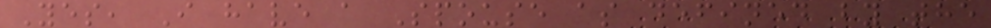Yes, I have a Spouse as defined by the
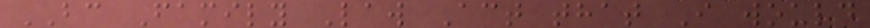BC Family Law Act that I would
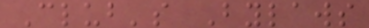Club's Bylaws
